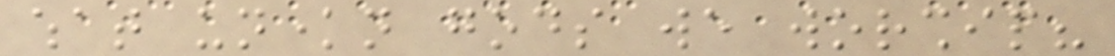what unknown gods we worship?
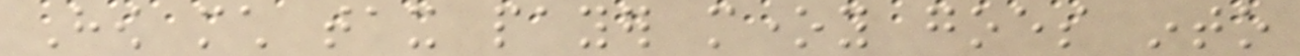How much tax payer money goes into
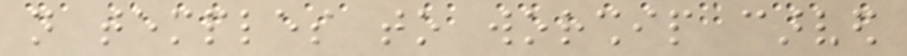not temples to worship carved
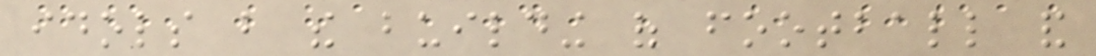idols but the building of football and
